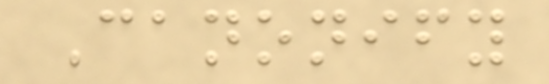Canonify
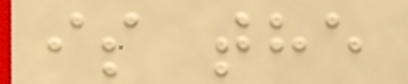is the
